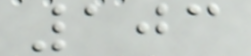103
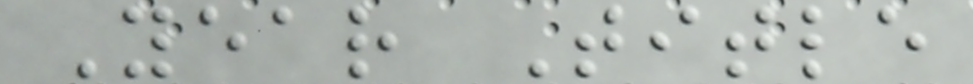Year Title
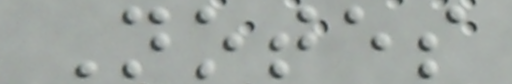Notes
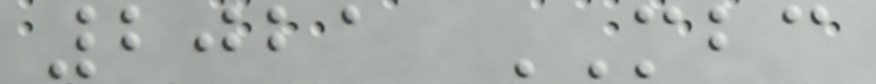2021 MBC
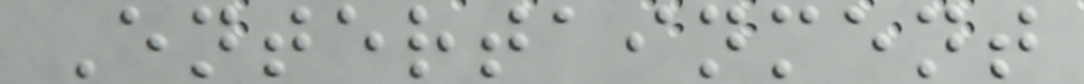Entertainment
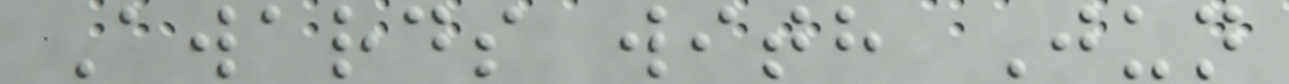Awards with Jun
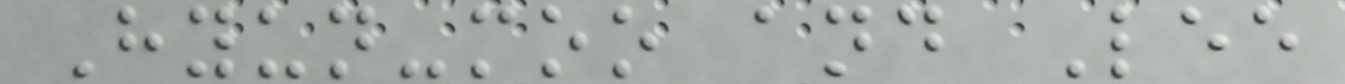Hyun-moo and Lee
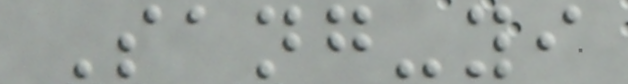Sang-yi
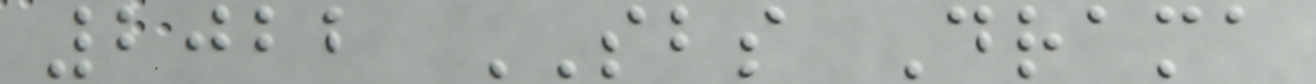2022 SBS Drama
